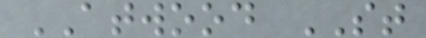ATWOOD ST
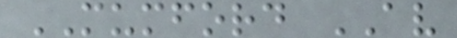MUMFORD AV
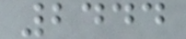2444
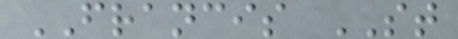FRANCIS ST
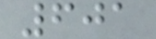601
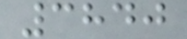3840
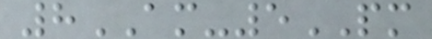8AM-5PM
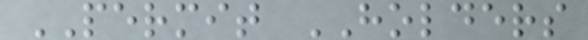PERMIT HOLDERS
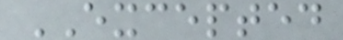EXCEPTED
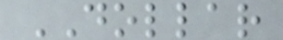DOLLAR
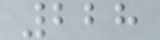228
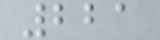221
